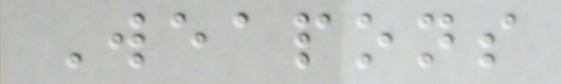Weapons
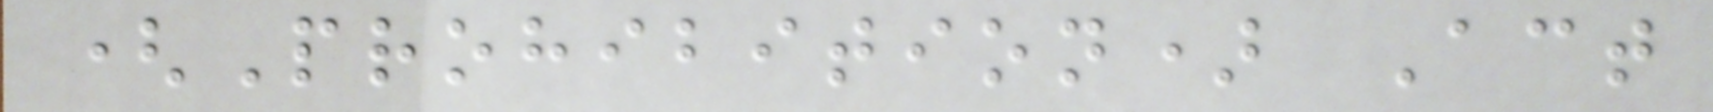(Prohibition) Act
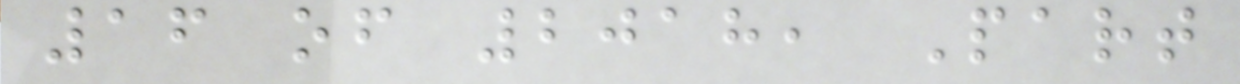16 of 2018, Part
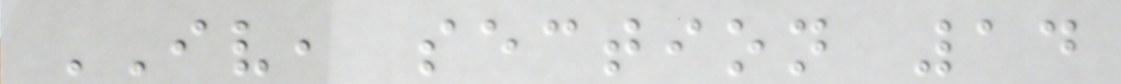IV, section 14
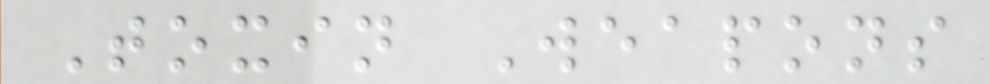Toxin Weapons
